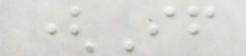(If
